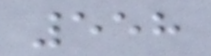558
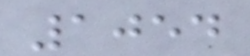1054
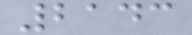2143
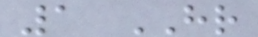1 HR
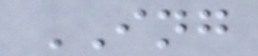ING
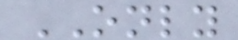ONLY
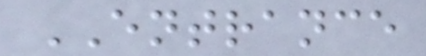ENTRANCE
